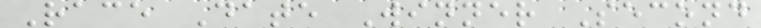Race Date Winner Second
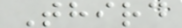Third
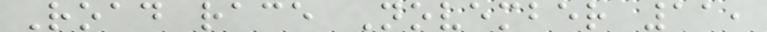Road race November 11,
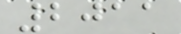2011
